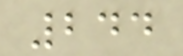244
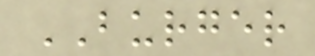BURGER
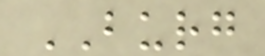BURG
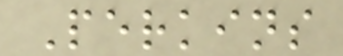Perkins
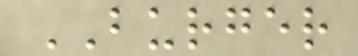BURGER
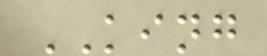KING
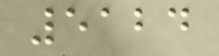5124
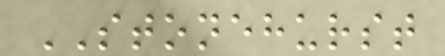STONEHURST
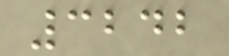3242
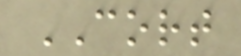CORT
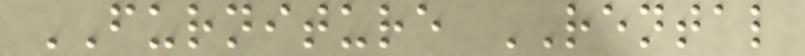FURNITURE RENTAL
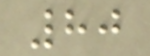80
